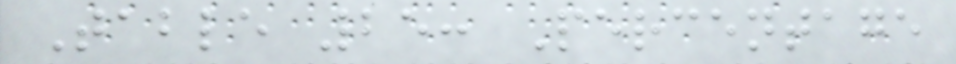Table 25: Percentage
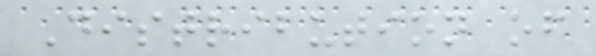Distribution of
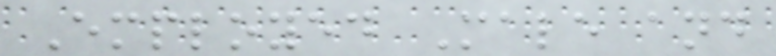Employed Male and
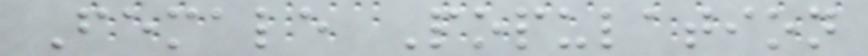Female Population
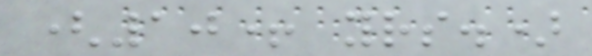(10+ yrs.)
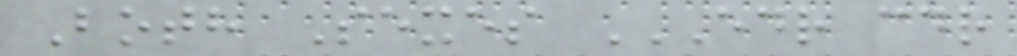Both Sexes EDR CDR
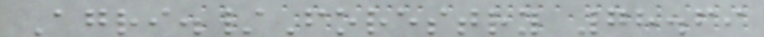Agri./Forestry 78.69
